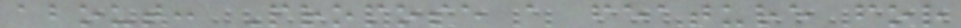about: Propose a feature for
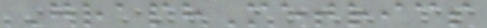GraphMetrics
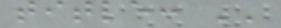title: ''
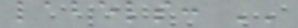labels: ''
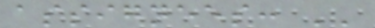assignees: ''
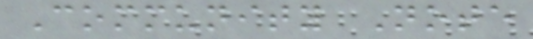Community Note
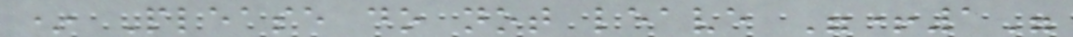* Please do not leave "+1"
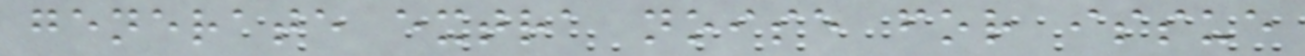generate extra noise for issue
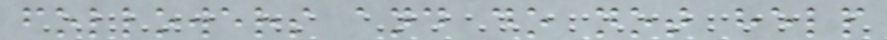followers and do not help
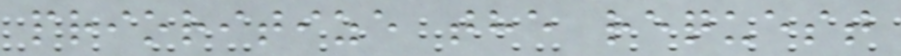prioritize the request
